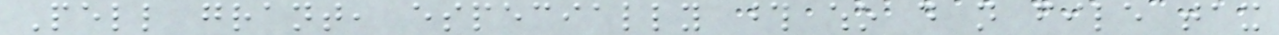Pell grant, especially those who do not file tax
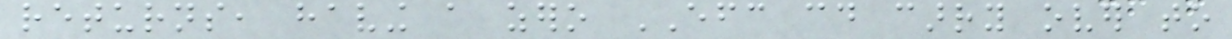returns, having a zero EFC could carry over to
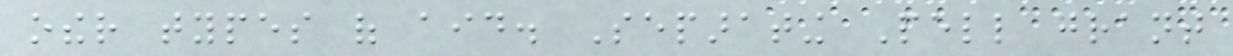other types of aid. Separating Pell grant
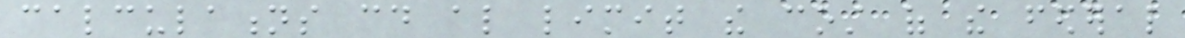calculations could also limit the cost of the federal
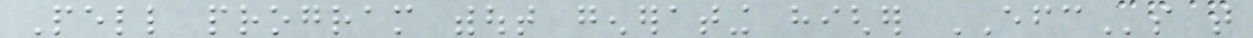Pell program without generating higher EFCs that
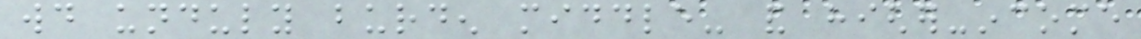would unduly burden middle- and higher-income
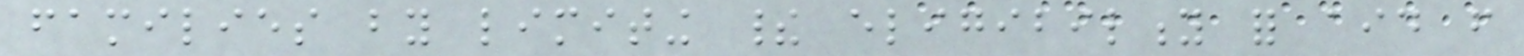families by limiting their eligibility for aid from
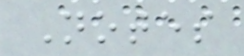Notes
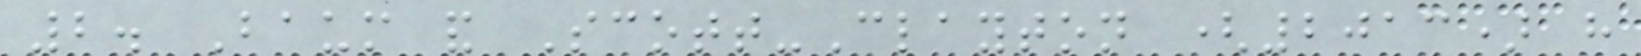2. Baum and Scott-Clayton (2013) have
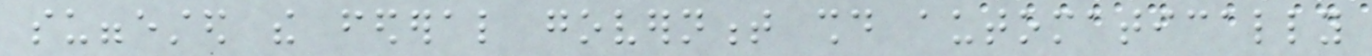suggested the federal government should automatically
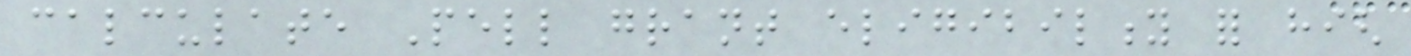calculate Pell grant eligibility for high
